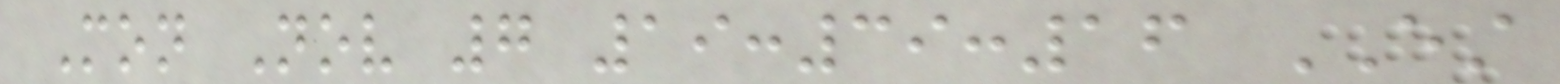Mon Nov 7 19:39:16 EST
